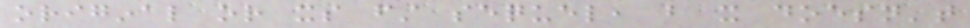original or its first sequel, but it doesn't
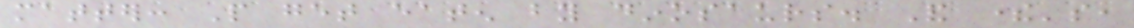matter: People get eaten by dinosaurs. And there's,
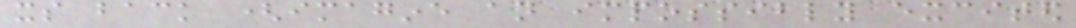its back (imagine an impossibly excited
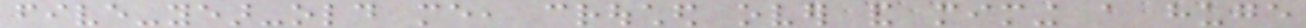five-year-old me, crouched over and miming a huge
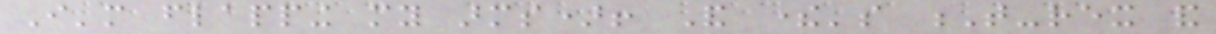I'm flapping my arms)! And there's T-rex and
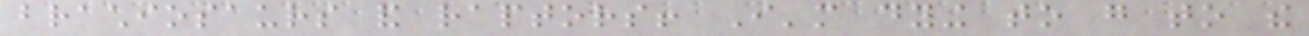brachiosaurs and raptors! I'm dying to go to the
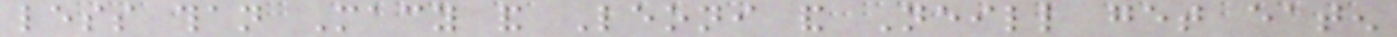less than Macy and Leoni and Neill get eaten
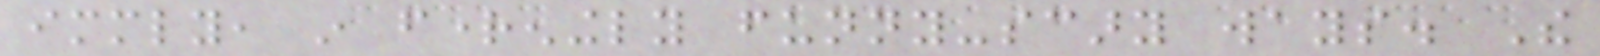immediately, in frighteningly funny-scary ways. The
